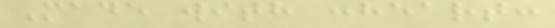Made with :heart:
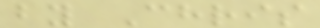by Chris
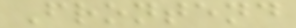Frontend
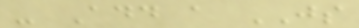- Add a JS
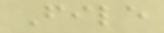File
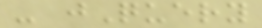- jQuery
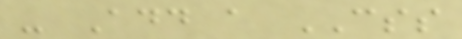- Add a CSS
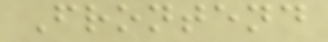Frontend
